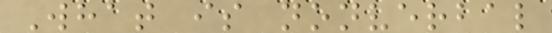What is nonverbal
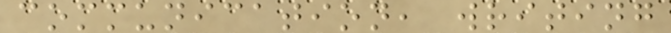communication, writing
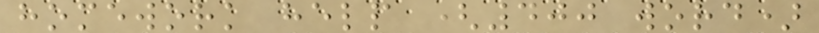homework help (400 word)
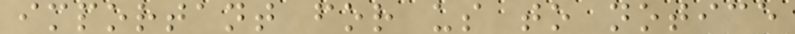important for us to notice
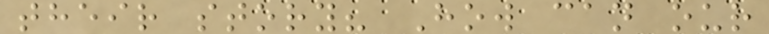their story? How can our
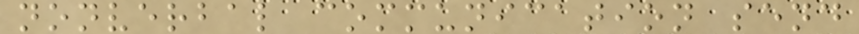nonverbal communication send
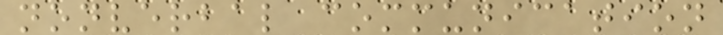nonverbal communication
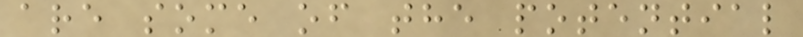are some of the potential
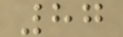87
